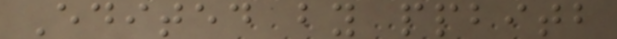Edited by ppbitb
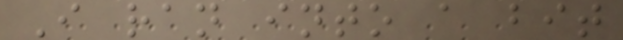I ran into a bit
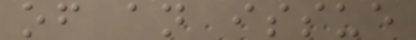of an issue
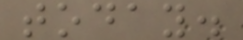today.
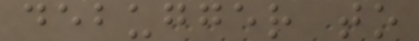debugger to
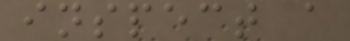inspect a
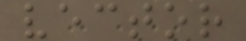vector
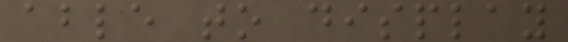able to display
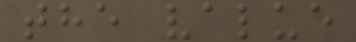the value
